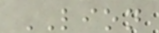LION
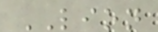LION
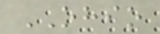OHIO
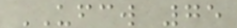UFCW 75
